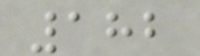182
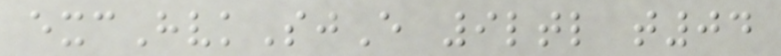excHvkSjE 9ltl t04
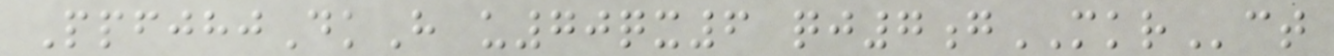PpfjhjDkH u70qx6 qj7gMKRct
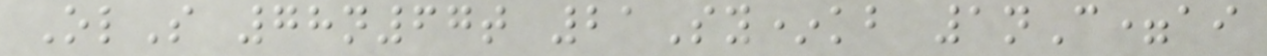OlS 78n67t 21Sy*kb 1nC=ai
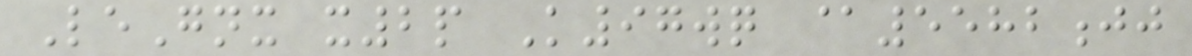LeGnx x2p K97wq @5582jj
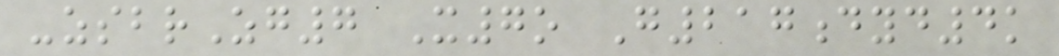-zsbrZg7 X7o G217dyd4k
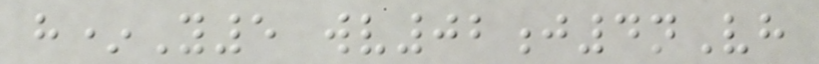h*Y5 wv02j4nVh
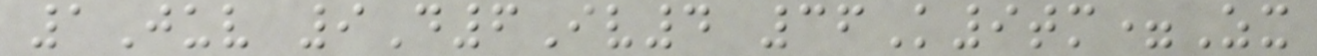1Juv 9D6Iv4 36K9tm=Zx
